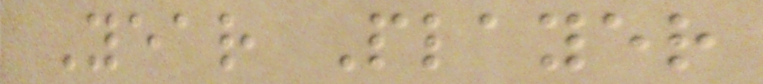Year Player
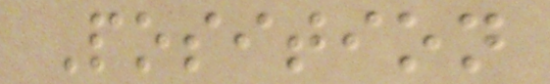Position
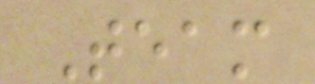Team
